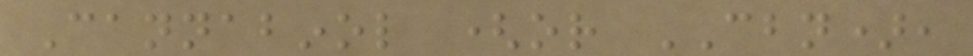Cannabinol (or CBN),
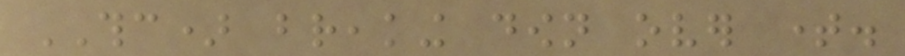THC) breaking down over time.
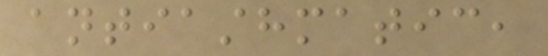antiasthmatic,
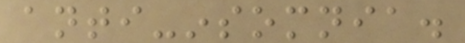anti-insomnia.
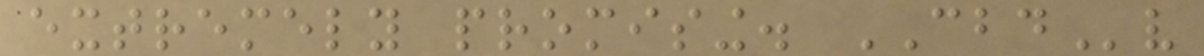extremely promising. CBDv
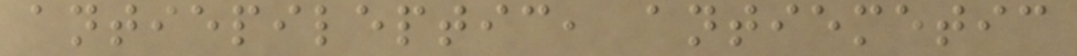antiepileptic, antiemetic
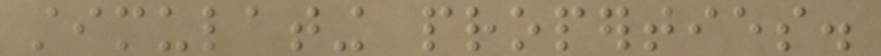stimulating properties.
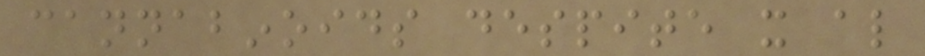cannabinoids despite it also
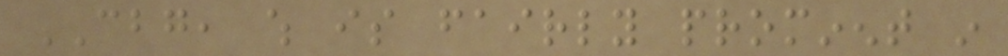CBG, which is fairly prominent in
